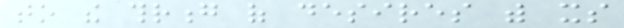to the throng of desires with its
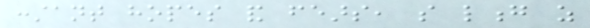constant hopes and fears, so long as
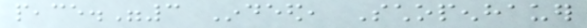peace."3 Indeed, Schopenhauer
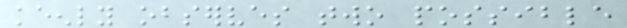keenly observes two possible
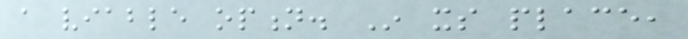a viable option. In its place,
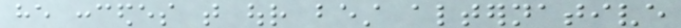he concedes that our best alternative
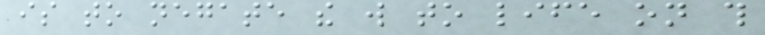is to negate the will to life on this
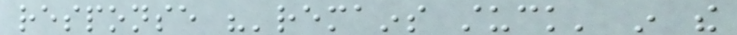response "'remains stuck' in the
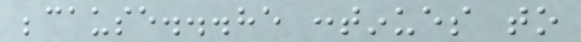because...he continues to
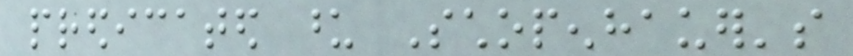predicated upon Schopenhauer's
